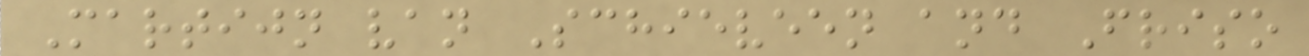Martijn van Schieveen and Friso
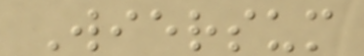Wiersum
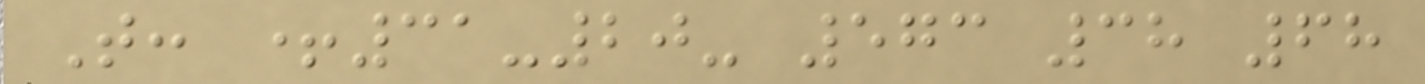T: +31-20- 573 38 68
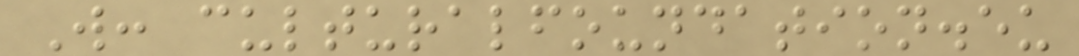W: culturalfoundation.eu
